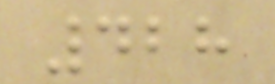428
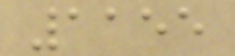1155
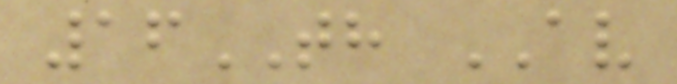16TH AV
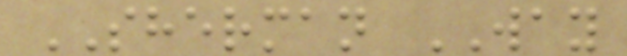SHERMAN WAY
